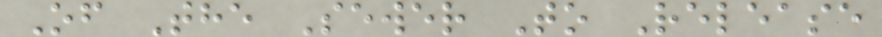Of The Sewer To Release
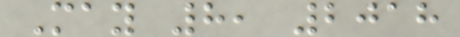May 8, 2018
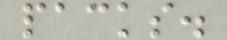packs.
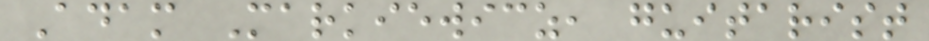Adam Markiewicz, guitarist
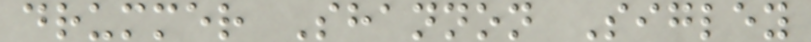drummer Shannon Sigley
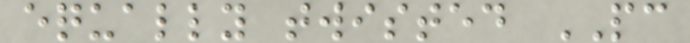equally twisted PC
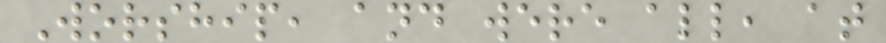Worship, and were all, at
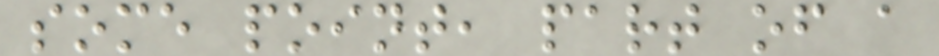some point, part of a
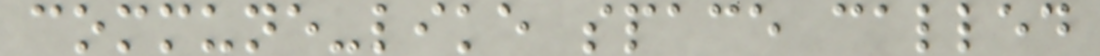commune-like space called
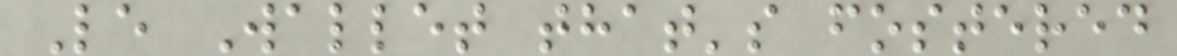Le Wallet that's fostered
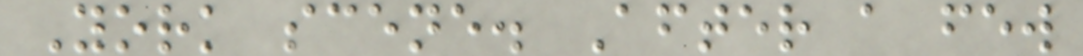York scene. After a few
